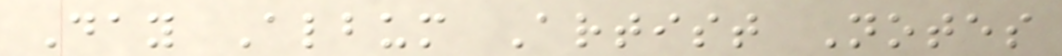Day Album Artist Notes
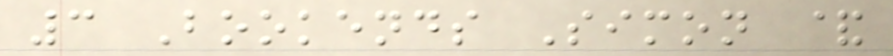3 Bookends Simon &
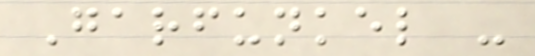Garfunkel -
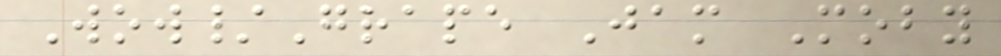Wow/Grape Jam Moby
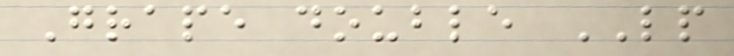Grape double LP
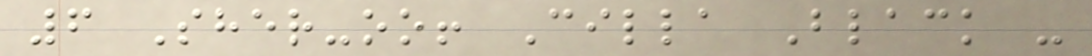6 Sher-oo! Cilla Black -
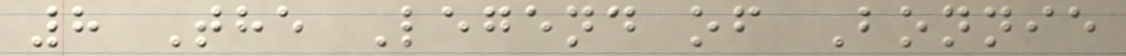8 The Legend of Bonnie
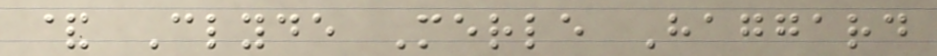& Clyde Merle Haggard
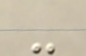-
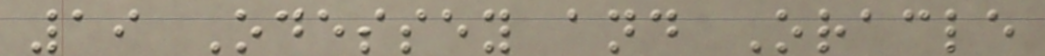19 Odessey and Oracle
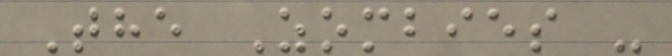The Zombies -
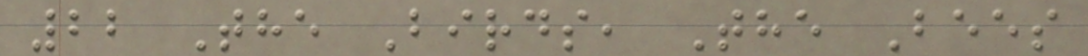22 The Birds, The Bees
